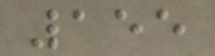155
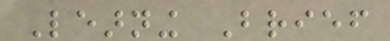Learning Brief
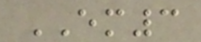EM3
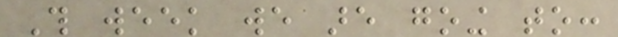This week we are going to:
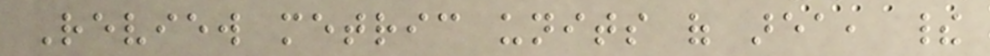Review metric units of area, their
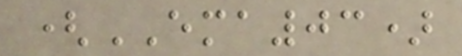(EMA03)
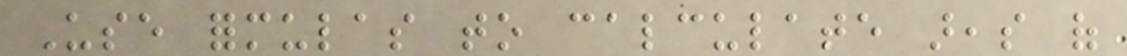Use formulas to calculate areas of
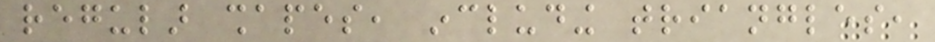regular shapes, including triangles,
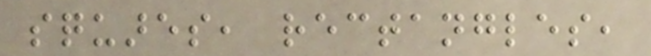squares, rectangles,
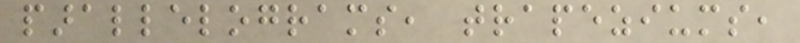parallelograms, trapeziums,
